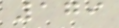179
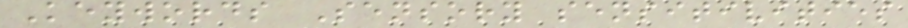Keywords Sensory sensitivities
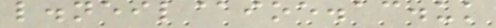l.neil@ioe.ac.uk
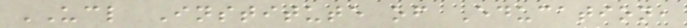UCL Institute of Education,
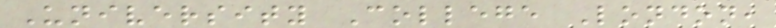University College London,
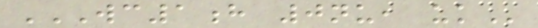WC1H 0NU, UK
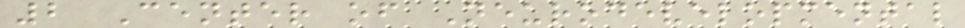2 Center of Neurodevelopmental
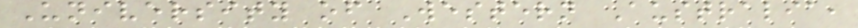University of Western Australia,
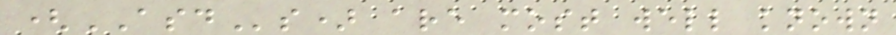(ASDs) are most well known
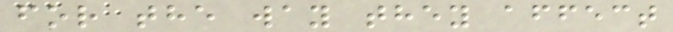for the way they affect
